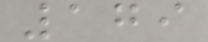179
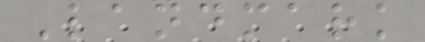Landmark
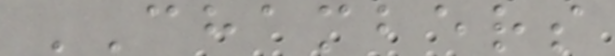CHAMBERS
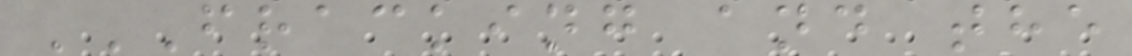FRACKING AND THE
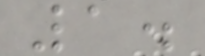1.
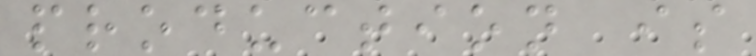production is
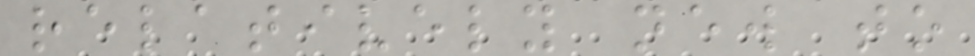relatively new to
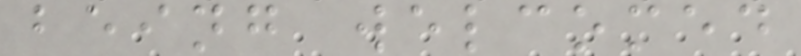being welcomed
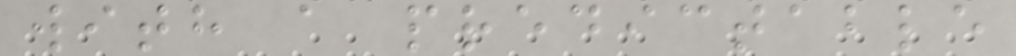with a predictable
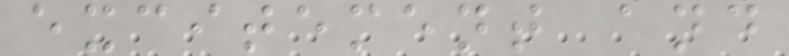excitement and
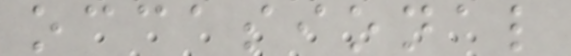occasional
